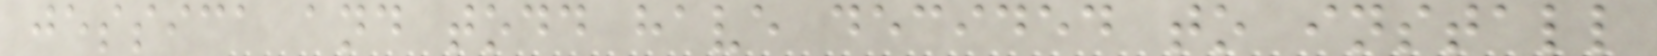jessica and todd have decided to install
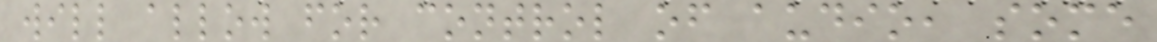will allow for control of audio, some
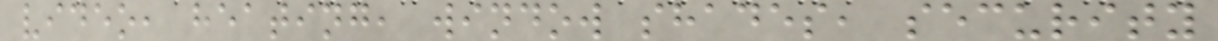video, heating, window shades, security
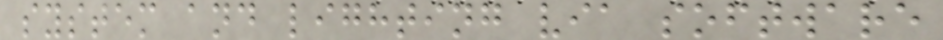system and lighting via software
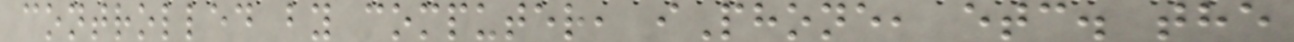controlled by computer, iPhone, etc. the
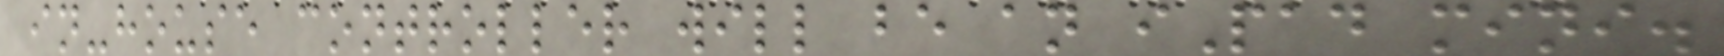in-house controller will be an iPad mini.
